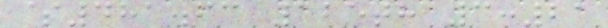$481.63 125th 3:21
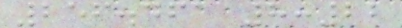256.461 8:22
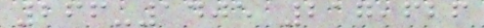266-1405 217,626
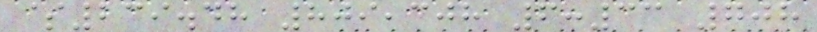$239.48 809,308 6:33 708
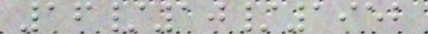16/10/1952
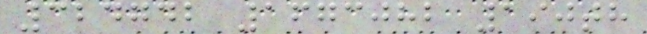324742 1673082 190th
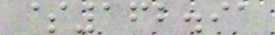$162.91
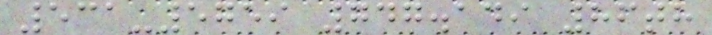531-5759 747.149 86th
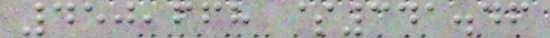450,668 $341.46
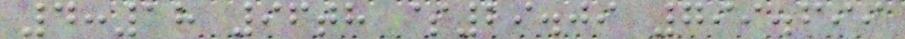4:18 96th $29.09 799.699
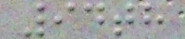94th
